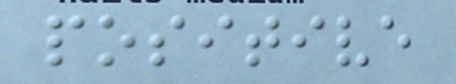positive
